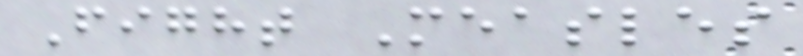Fight Measles
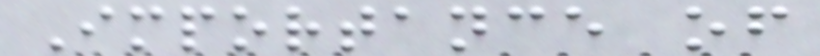Importance of
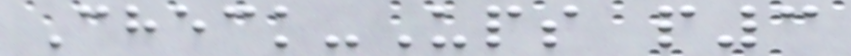Check-Ups p3
